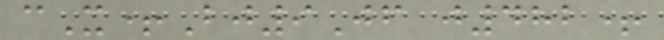cX+Bj9Jf j482+
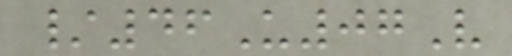/46U07V
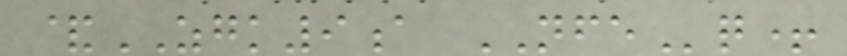&ZGK9a NFEq+
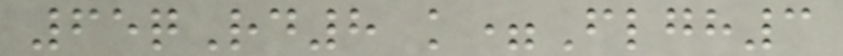65qRd8 k=Flgh3
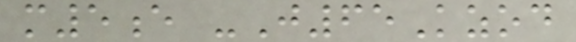m5e -J65Kzod
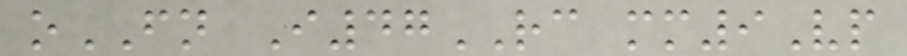oFN I47RC mm9Vp
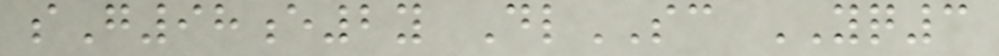sG98e2y DlSC YQ3
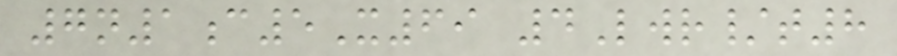7n1c5X69 4Lwr/t8
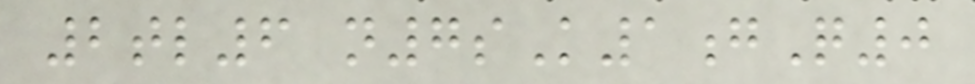2tl6 n7sK1gQ0
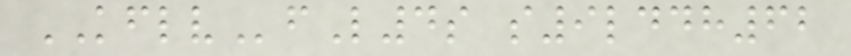KFLVfL4s s9lddh62
